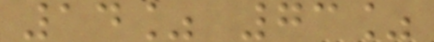14% 73%
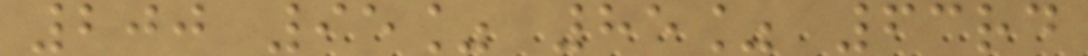200 95% 85% 63rd
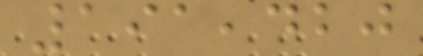191,420
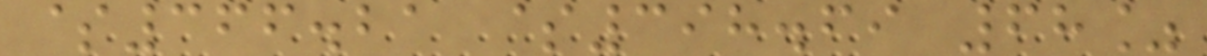$366.21 $398.69 68%
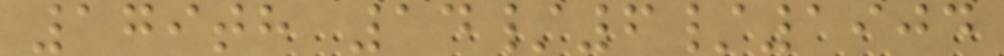179th 14/6/1904
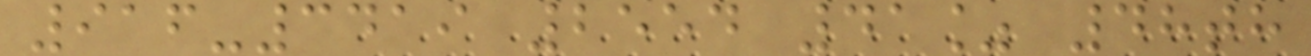916-3419 2554 41% 48th
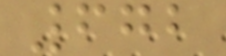672
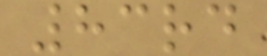83rd
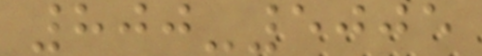800-5005
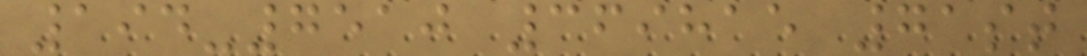194-7510 369815 71st
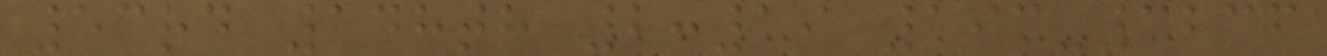53rd 148th 2:19 193-3236
